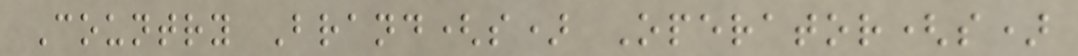Country Brand(s) Operator(s)
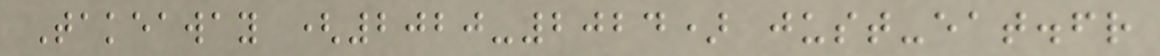Takeaway (2020-2024) just-eat.fr
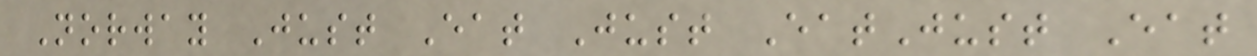Norway Just Eat Just EatJust Eat
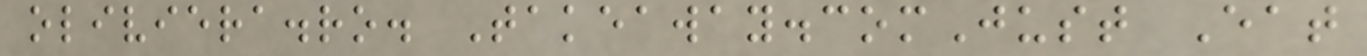oliviera.ro. Takeaway.comJust Eat
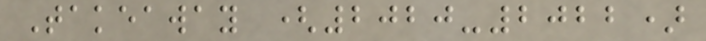Takeaway (2020-2022)
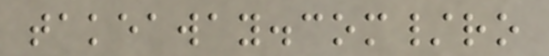takeaway.com/ro
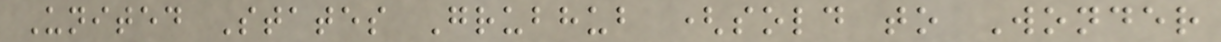United States Grubhub (sold to Wonder
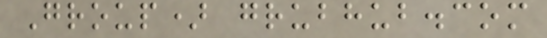Group) grubhub.com
